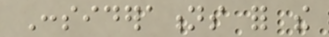Considerations for the
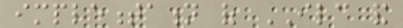implementation of ILC and
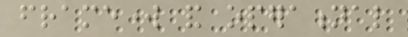framework and operational
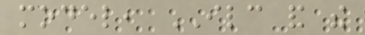model, ILC and the
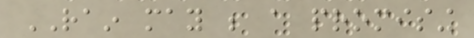RAIN may be a promising
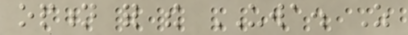option for the UWA. As
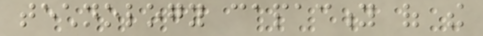technology capacity of the
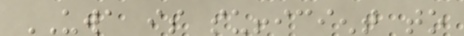UWA is sufficient to
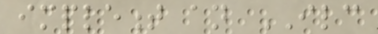implement an ILC
